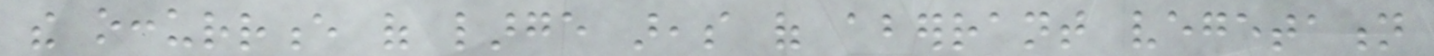the occurrence of large areas of aberrant vegetation
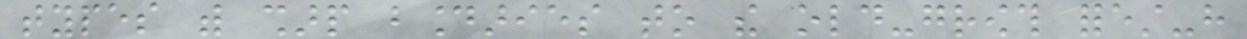types with sharp boundaries to the old-growth forest-have
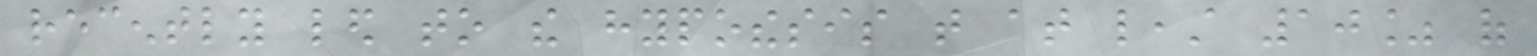recently led to the hypothesis that at least 10% of
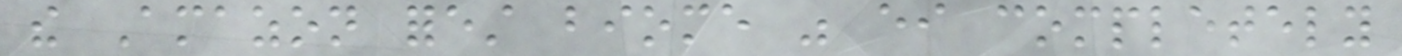the Amazon forest biome was either completely
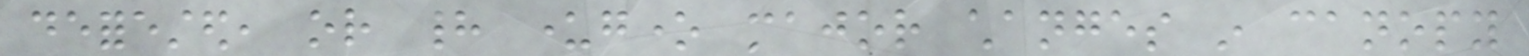deforested, or had undergone major changes in canopy
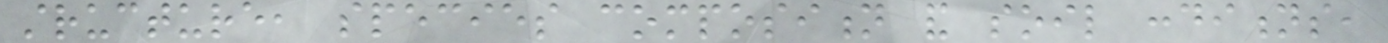structure, species composition and soil conditions,
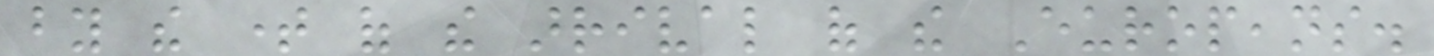by the time of the arrival of the Europeans.
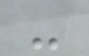-
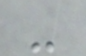-
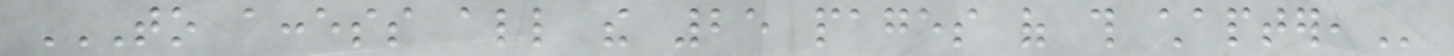TO ACCESS ALL THE 25 PAGES OF THIS CHAPTER,
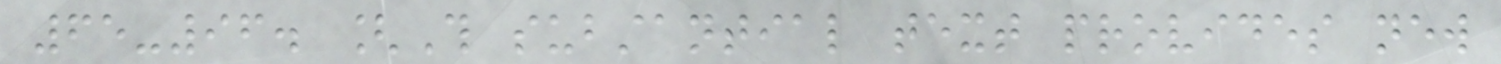65-96. [This substantial text provides new
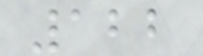122
